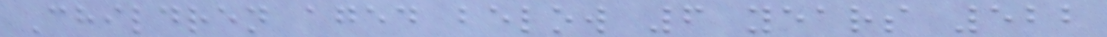Children aged below 6 years 522
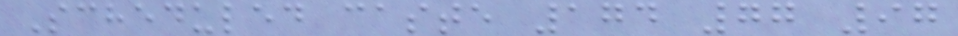Scheduled caste 174 77 97
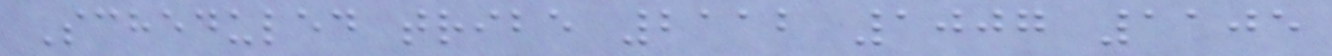Scheduled tribe 2112 1007 1105
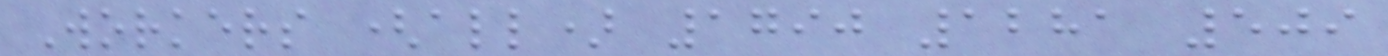Workers (all) 1790 1281 509
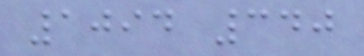1094 340
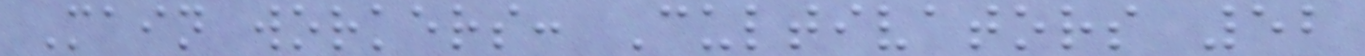Main workers: Cultivators 52
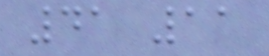41 11
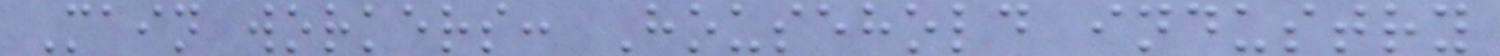Main workers: Household industry
